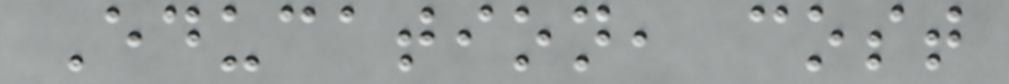Education, cost
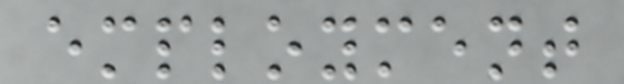employment
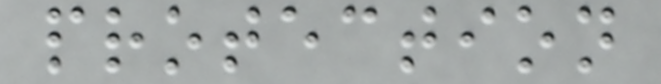protection
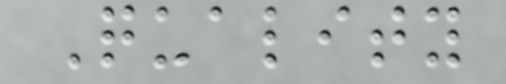Quality
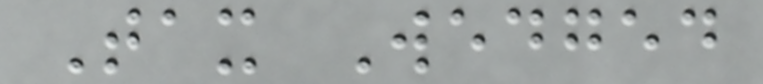Tax Wedged
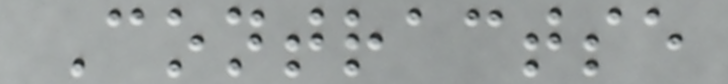Contractse
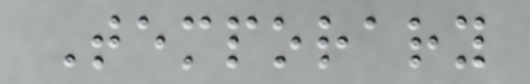Temporary
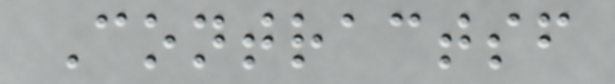Contractsf
